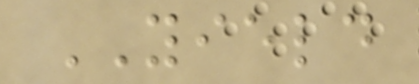YIELD
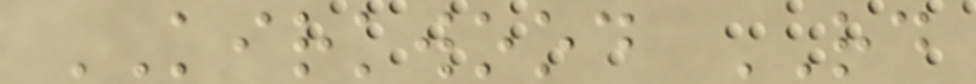KIRKWOOD RD
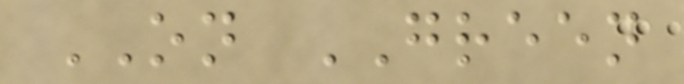ON GREEN
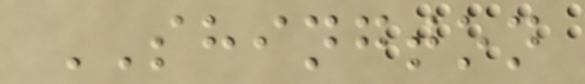SHINGTON
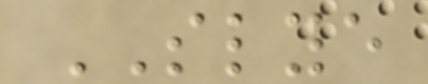SLYE
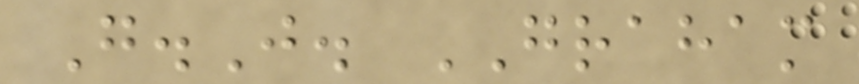G.J. GRAHAM
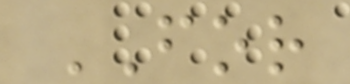FOR
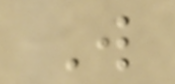W
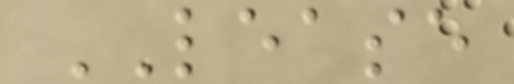LEASE
